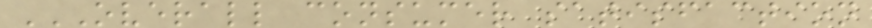OVERALL CONSUMER SATISFACTION
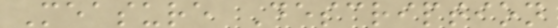Measure Description
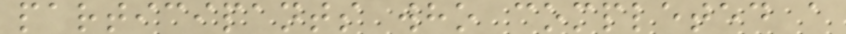participants who completed a
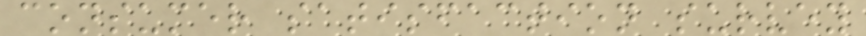consumer satisfaction survey
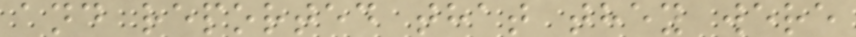and reported that they were
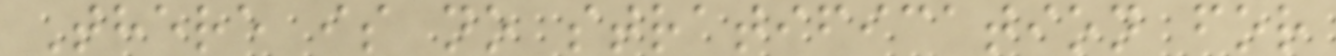There is no stratification for
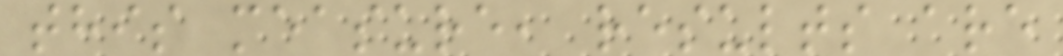this measure, results are
